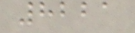8221
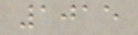1015
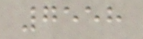7558
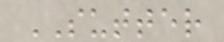SUTTER
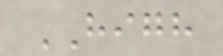HIGH
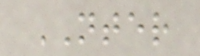NTER
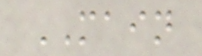MAIN
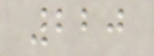220
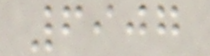6907
